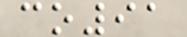co91
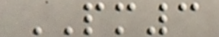PM3
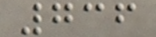736
